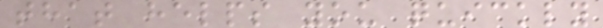that helps you quickly
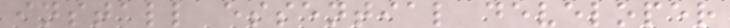install essential developer
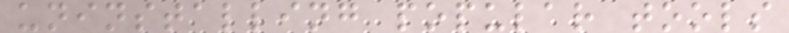uninstalling popular tools
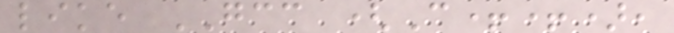like GCC (C++),
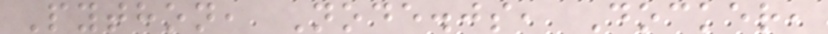Python, Node.js, Docker,
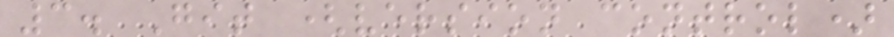3. Git (version control)
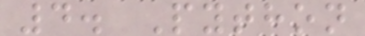4. Python
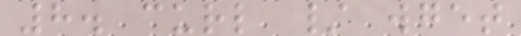8. curl / wget
